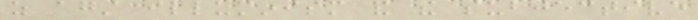as against illuminism and the subjective
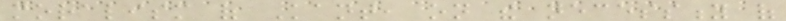moralism of Kant, on the necessity of
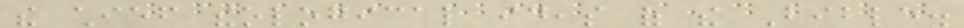the chief theological ideas of the Bible.
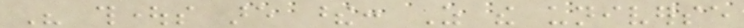His thoughts are these: As the universe
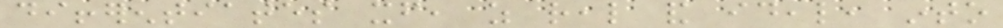differentiates itself, as real and ideal, into
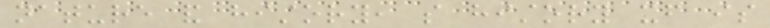nature and history, so history itself is
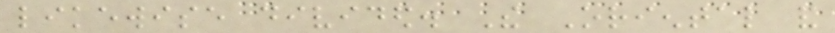likewise divided. The Oriental and
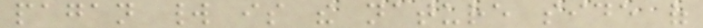pagan world is the nature side of
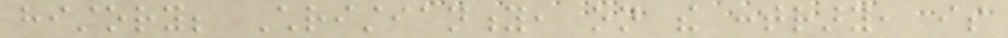history; Christianity, on the contrary, is
